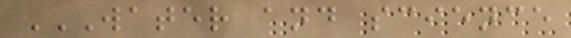WATER AND SCIENCE
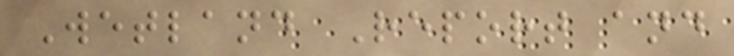Wetland Report and
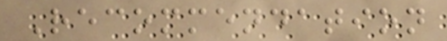Recommendation
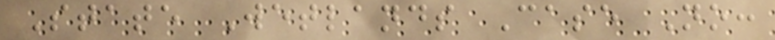State Wetlands Case No:
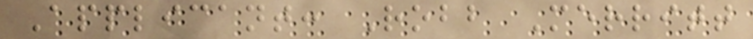Applicant: Robb Merritt
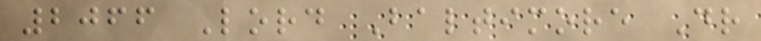2066 Lord Baltimore Dr
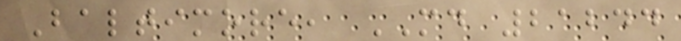Baltimore, MD 21244
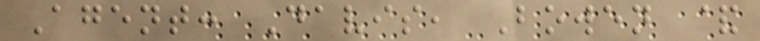Agent: Davis, Bowen &
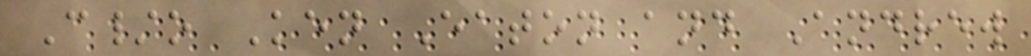C/o Ken Eaton and Andrew
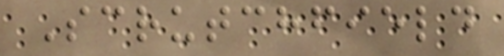Scrutchfield
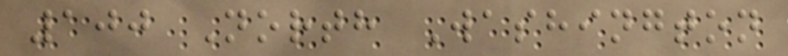100 North Washington
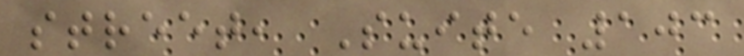street, Suite 103
